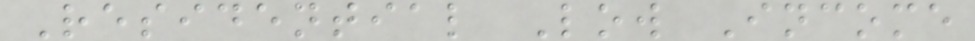Residential Low Income
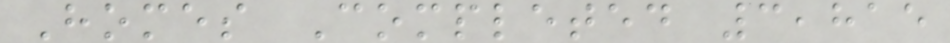Homes Completed 3,815
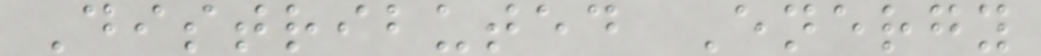Distributed Energy
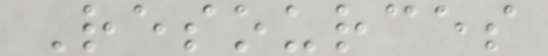Resources
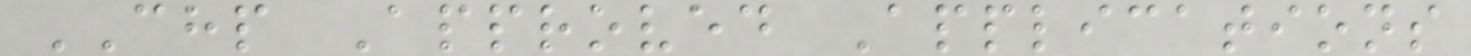CHP Approved Applications
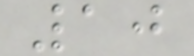10
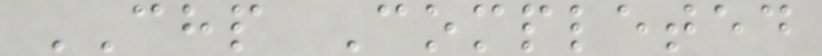CHP Completed
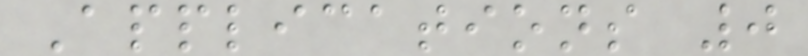Applications 0
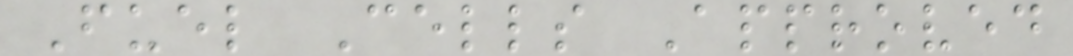Fuel Cells Approved
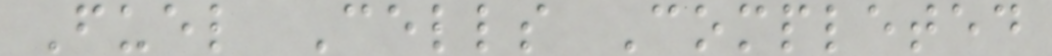Fuel Cells Completed
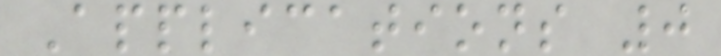Applications 0
